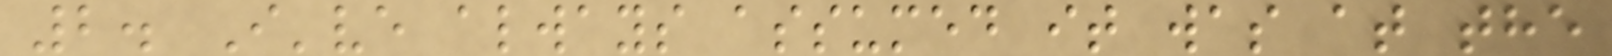2. I've always assumed it was at the
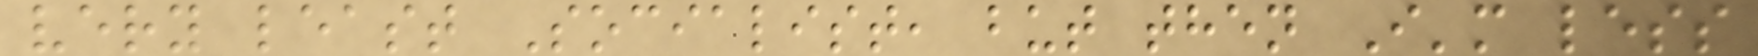very least Socialist, but then I'm less
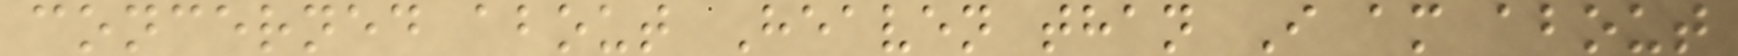concerned about Heaven than I am about
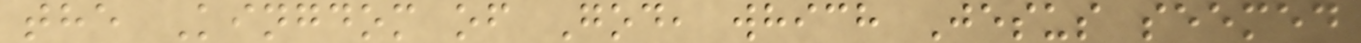the Kingdom of God, which Jesus seemed
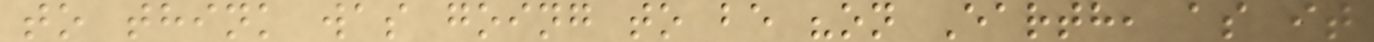to think was going to be "on Earth, as it
